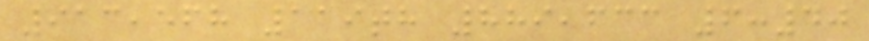913,568 119th 889,633 6:40
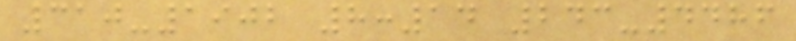310-1902 8:14 243-4486
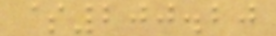$200.20
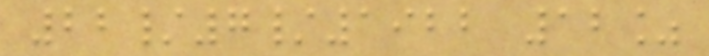22/7/1922 12%
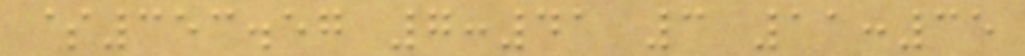$353.57 7:41 3 11:35
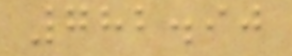782.90
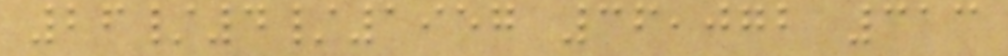26/4/1957 36,072 313
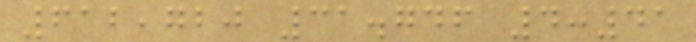612,720 31.746 4:41
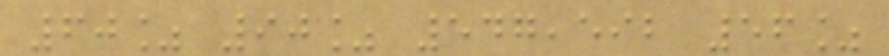60% 90% 547,592 56%
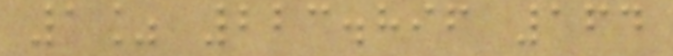1% 223.896 164
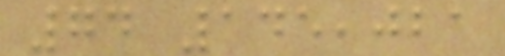74 145,021
